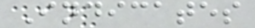Indicates
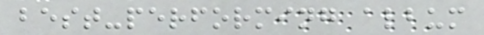best-performing album
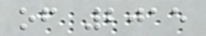of 2015
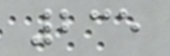235
